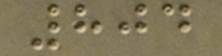804
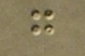g
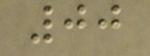00
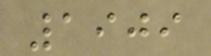1909
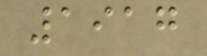1917
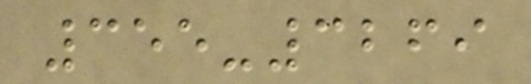355-3269
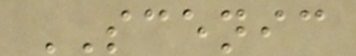SCENIC
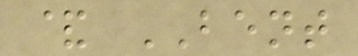& BENT
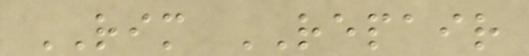RIM REPAIR
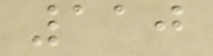110
